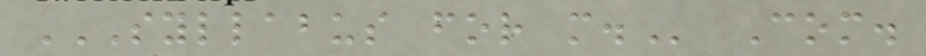SYLLABUS FOR M. Com.
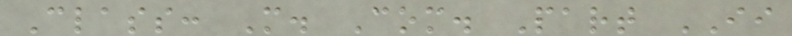Class: M. Com. Part II
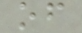of
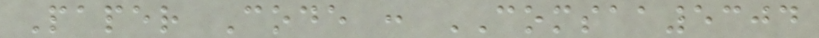Paper Code : COMSAA5304
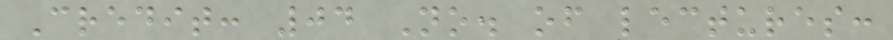Credit: 04 No. of lectures:
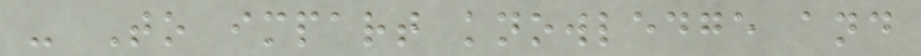- To impart knowledge and
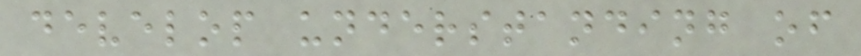develop understanding of
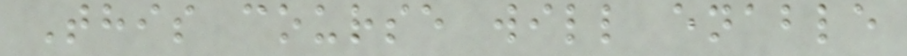This course will enable
